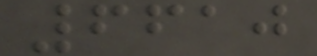6610
